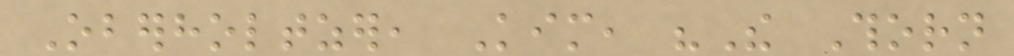Oberholtzer, Kim, "The Thorn
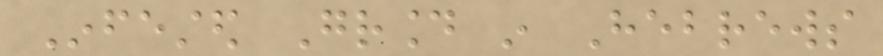Infested Ground in Hebrews
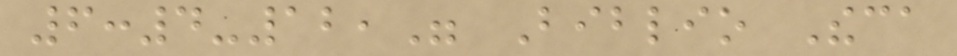6:4-12," Biblio Theca
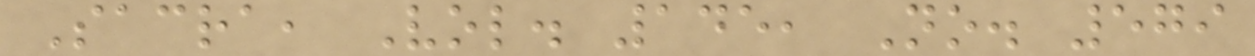Sacra, Vol. 145, No. 579
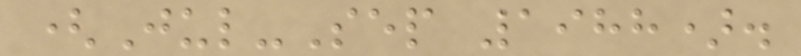(Jul-Sep 1988).
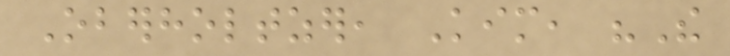Oberholtzer, Kim, "The
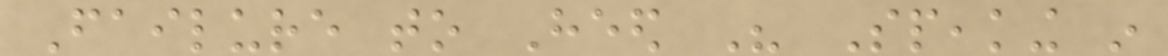Failure to Heed His Speaking in
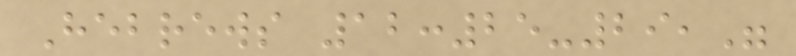Hebrews 12:25-29,"
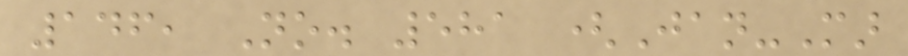146, No. 581 (Jan-Mar
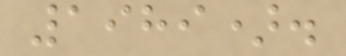1989).
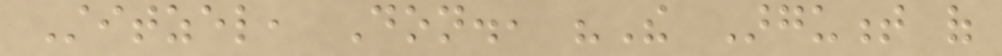Stitzel, Don., "The Argument of
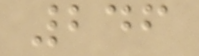246
